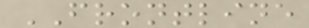FRONTLINE
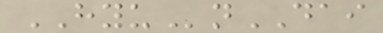HYUnDAI
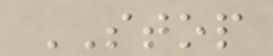STOP
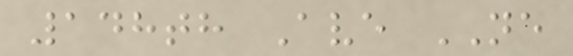148th Ave NE
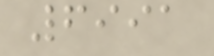6991
